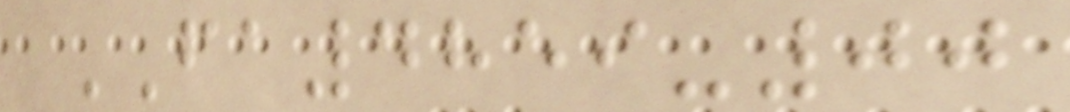FA4859-00
